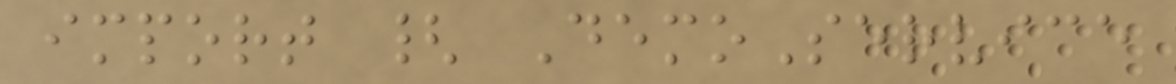import { DemoService
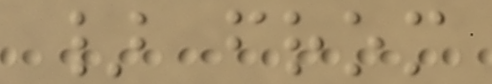} from
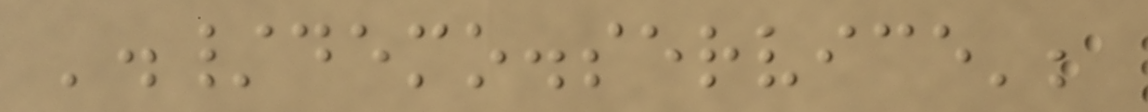'./demo.service';
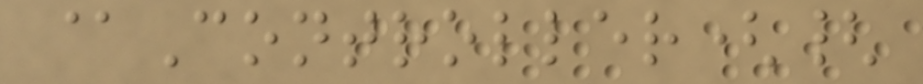@Controller({
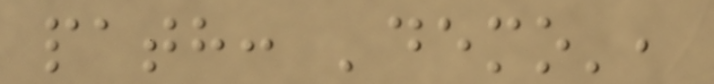path: 'demo',
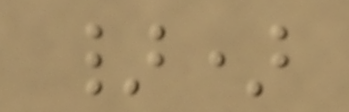})
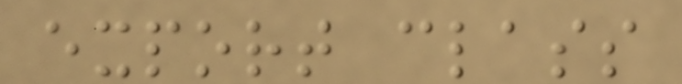export class
